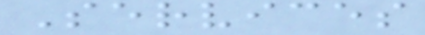Services
